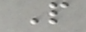P
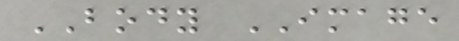BODY IMAGE
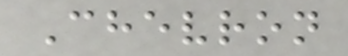Chevron
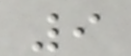9
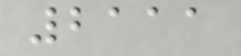2111
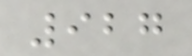927
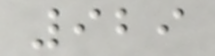929
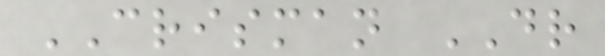CRISMAN DR
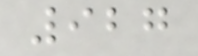927
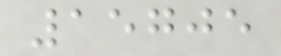15705
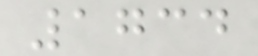1734
